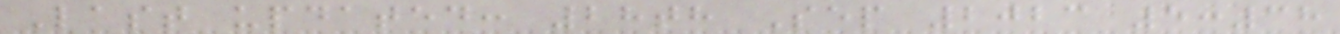Last updated: 28th Sep 2023 5:38
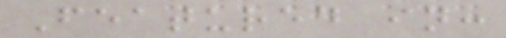Featured in:
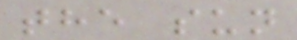the sun
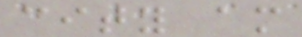city am
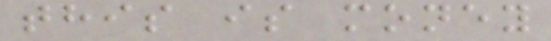this is money
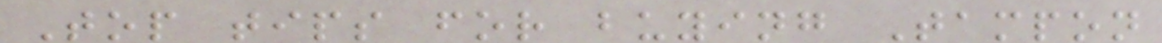Top tips for buying Tampon
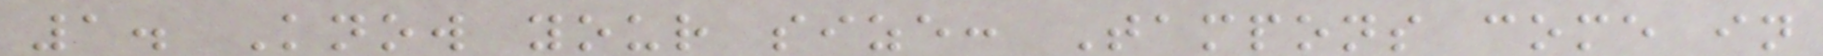1. Know your size: Tampons come in
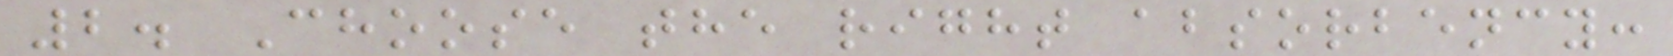2. Choose the right absorbency:
